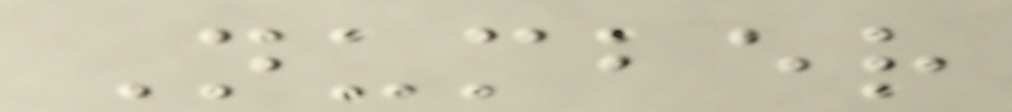Number
